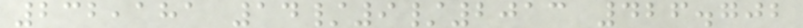232,181 14/9/2013 426.702
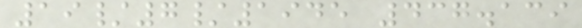19/7/1945 437.139
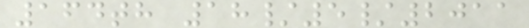164th 18/5/2011
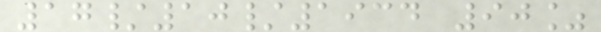17/10/1934 90%
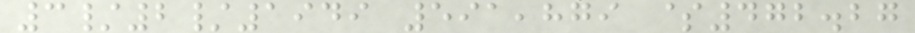3/2/1949 591,879 $472.27
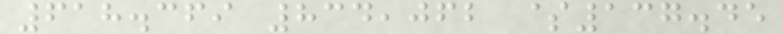618.369 834,062 $137.45
